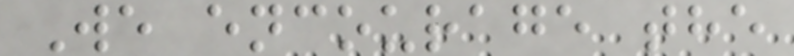We encourage the
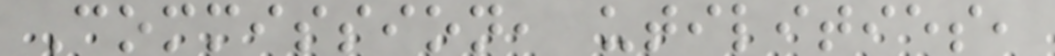Commission, utilities,
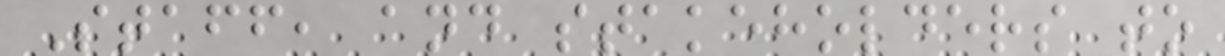Staff, and stakeholders to
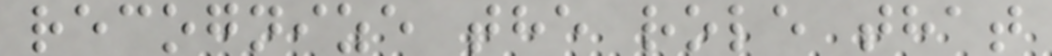recognize the role that
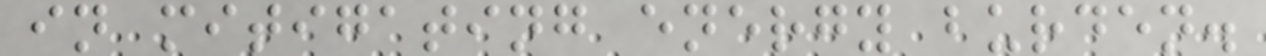in mitigating energy burden.
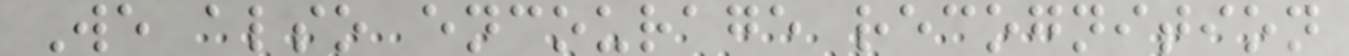We also encourage recognition
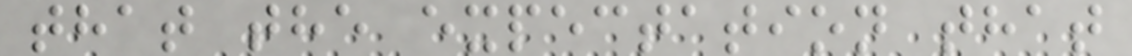that the expectation that
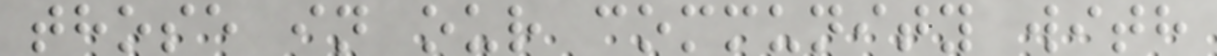those in our community with
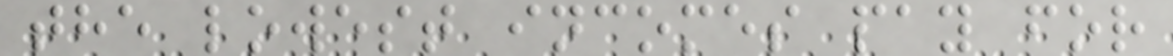the lowest incomes pay for
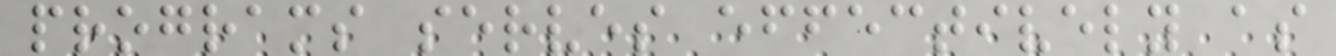programs serves effectively as
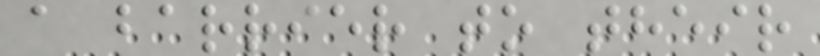a barrier to their
